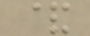&
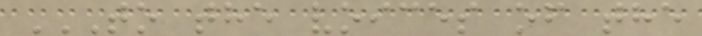TO THE VOICES OF THE
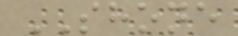SHONE
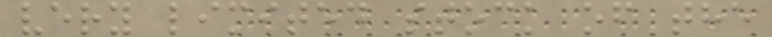very limited stock of the
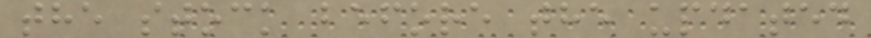the stock before the updated
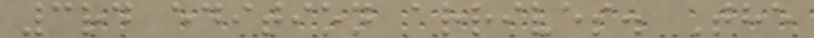3rd edition arrives. The
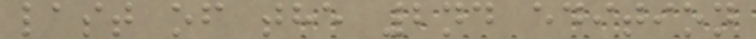last of the 2nd edition
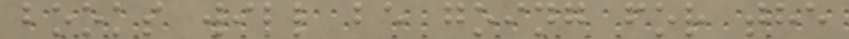books will be going for the
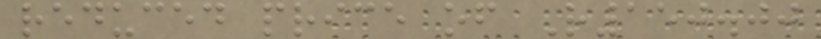reduced price of R150.00
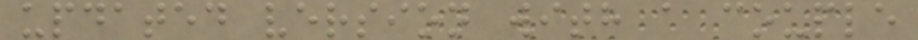updated version with a couple
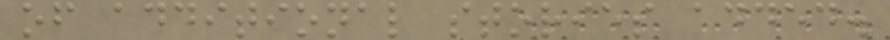of additional stories added.
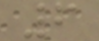6
